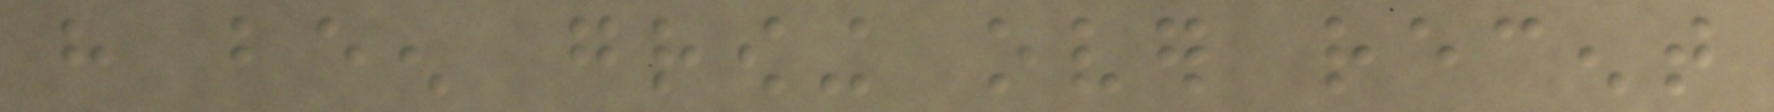have been growing over recent
